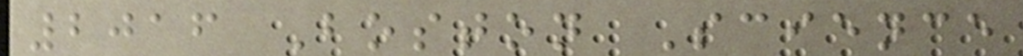2016 Boston Science
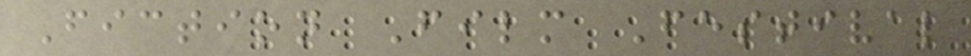Fiction Film Festival
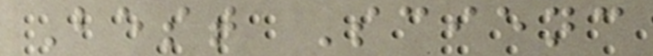Best Scienc
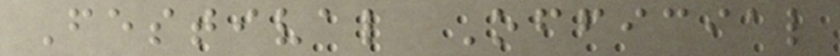Festival Official
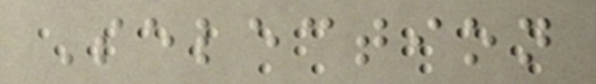Selection
